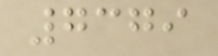7379
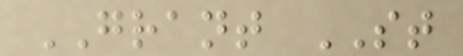GRANT ST
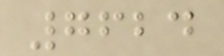7624
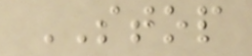STOP
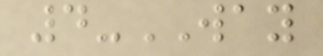4-WAY
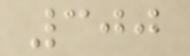300
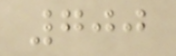700
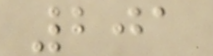201
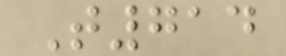T714
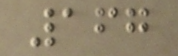167
